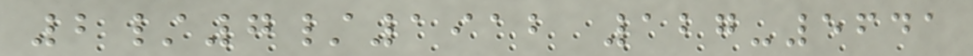2/7/1912 127-5641
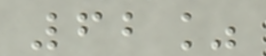62%
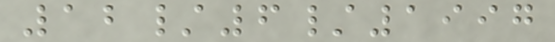12/6/1997
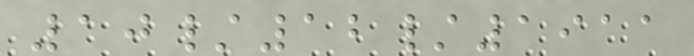10/12/1911
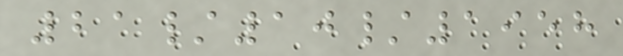21/10/1958
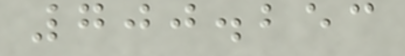700.253
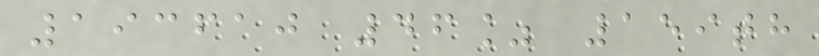193610 46% 159th
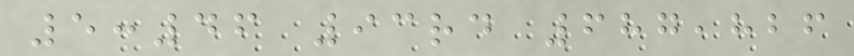5:46 93rd 687,826
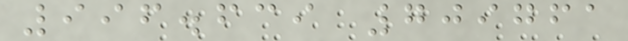996.639 709761
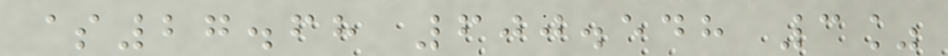$27.68 600.548 3%
